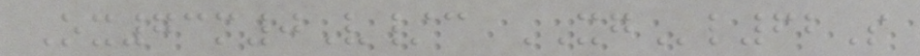Ox73m0V/c XGl62S
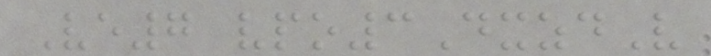Ve7 vpo3DxzdV
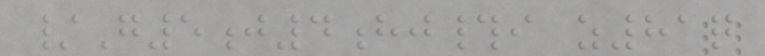/G5j4hj#i z81q
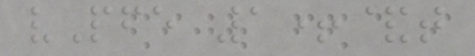vPfe 1+&t
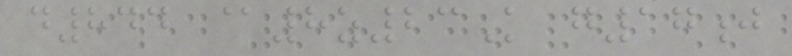d844 @8z23K g17j
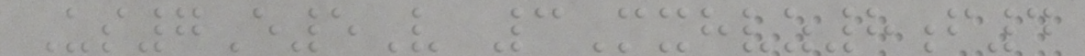Us7E5V 3Mxhvz8f4
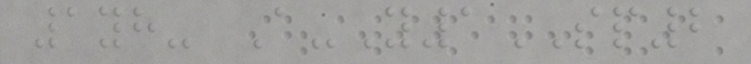1yh- A-Y1SP2
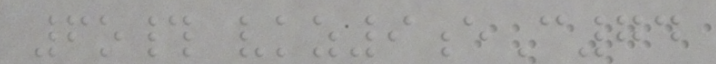6o# vkz9eC74
